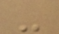-
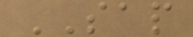SAP
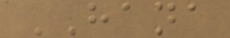HANA
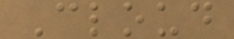Cloud
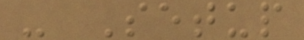- Setup
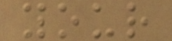your
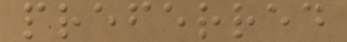preferred
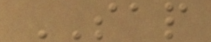SAP
